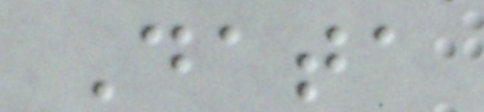Data
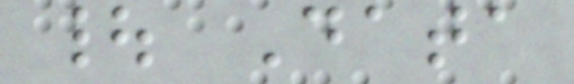| Data
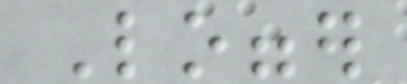Logger
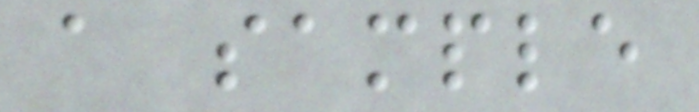a sample
